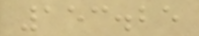153.25
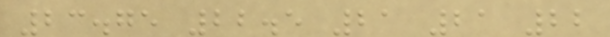23.75 22.5 21 21 22
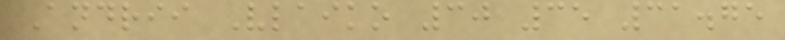Andrii Vlaiko 30 35 31.75
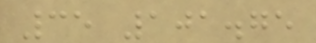35 101.75
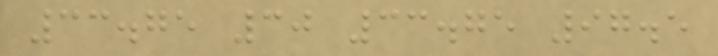33.75 30 33.75 97.5
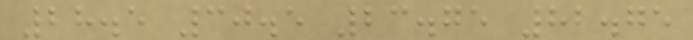28.5 30.5 23.75 82.75
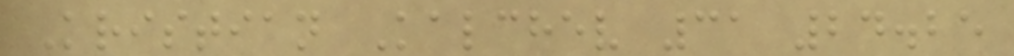Kristian Kalchev 31 24.25
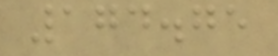174.75
